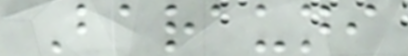Barauni
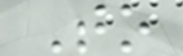To
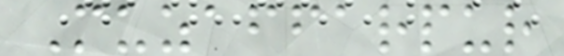Muzaffarpur
